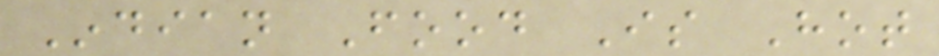Indian Food Is Hot
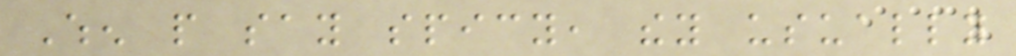When people say spicy, they usually
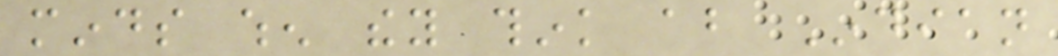minds when they think about Indian
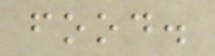food.
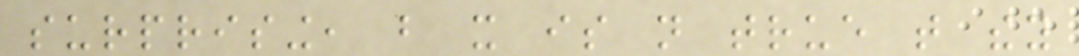surprising, but it is not true that they
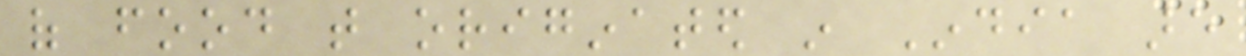of food that originated in India are
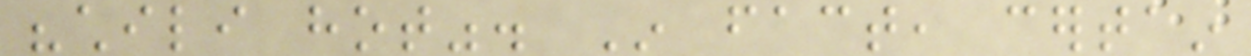"chili hot". In fact, certain
